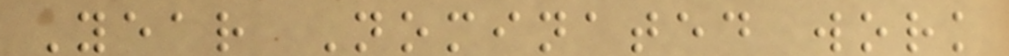Year Nominated work
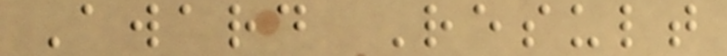Award Result
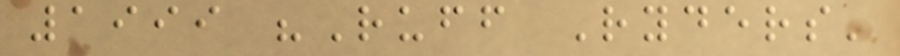1999 "Ruff Ryders'
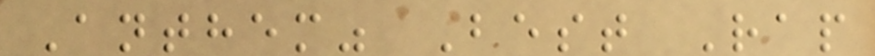Anthem" Best Rap
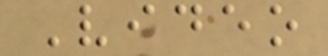Video
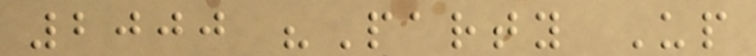2000 "Party Up
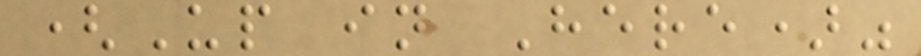(Up in Here)"
